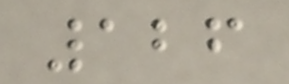126
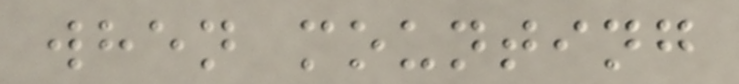when mounting
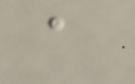a
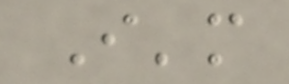I'm
